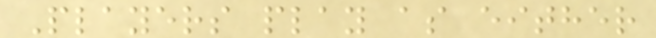Players play as either
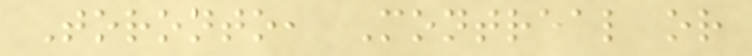Toronto, Montreal or
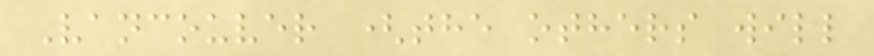Vancouver (the others will
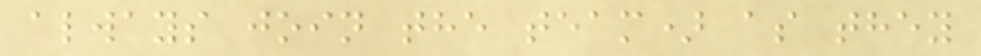always join the team) as they
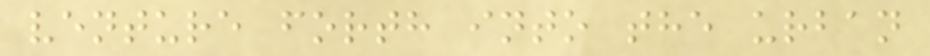venture forth into the urban
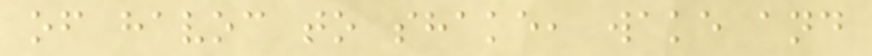of havoc to shake, wake and
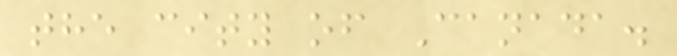the city of Canada.
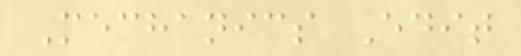Mechanics Edit
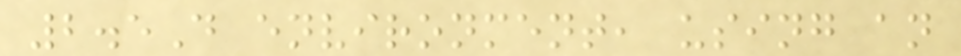2.5D environment, using an
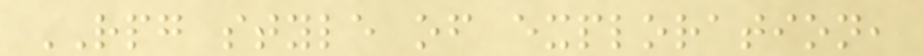RPG style of exploration,
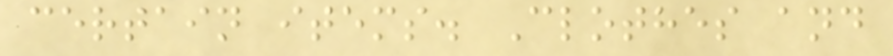certain items. Clothes and
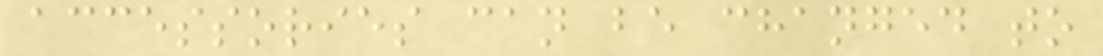accessories can be changed to
